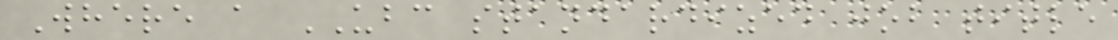Where a UBC standardized job title
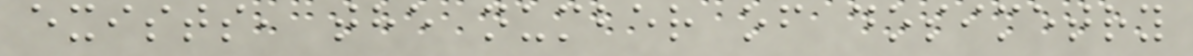exists, the number of dosimetry
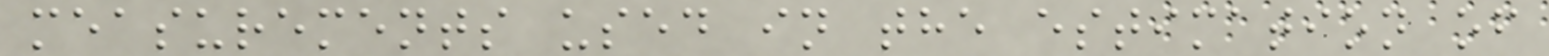measurements used in the estimation of
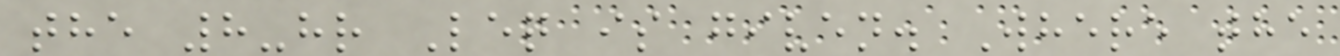the 8-hr Leq is given. Where the
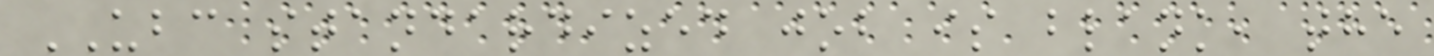UBC standardized job is blank, the
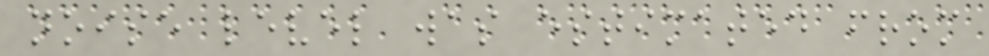noise level was estimated from
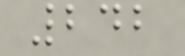242
